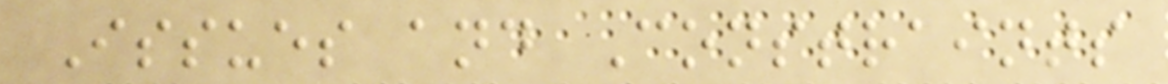Issues and Constraints
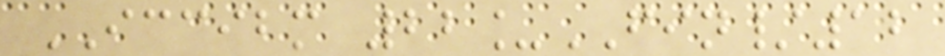ICCIBM 22_FIN/12
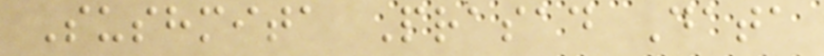Sushmita Prasad Data
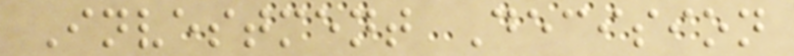Investment Decision
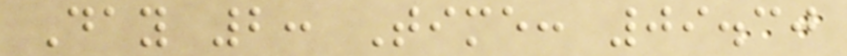Day 2: Time: 09.30
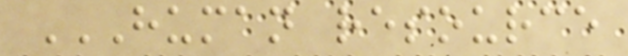HUMAN RESOURCE
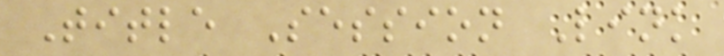Title Session Link
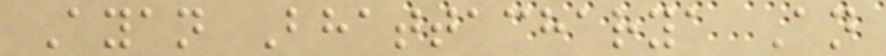Ayan Bhattacharya An
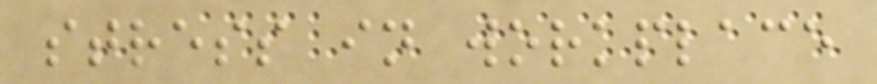stress in workplace
